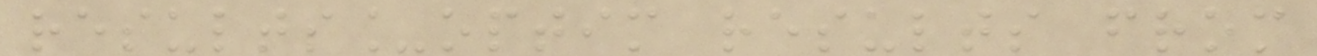results_optim results from
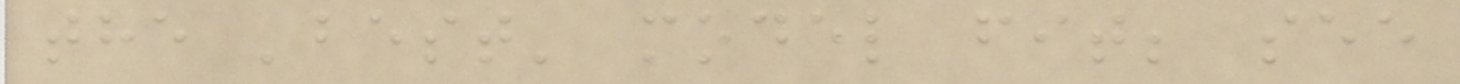the 'best' model fit; see
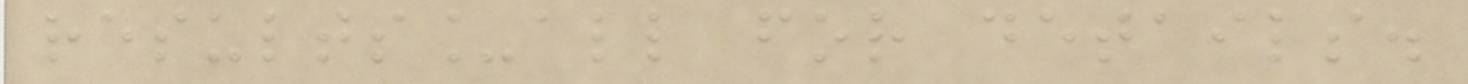results_all for details.
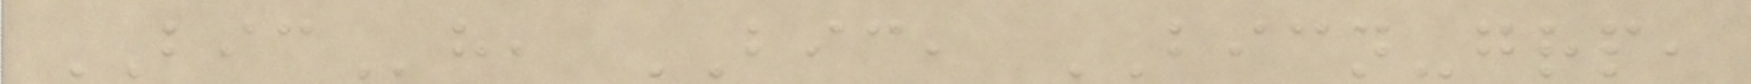BICh, BIC, BICN-grp,
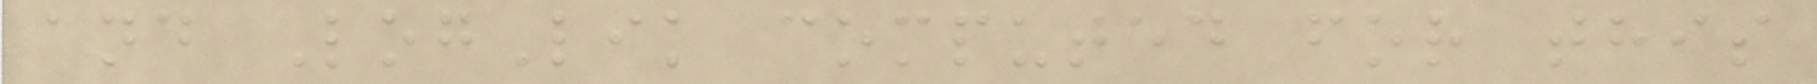and LogLik computed for this
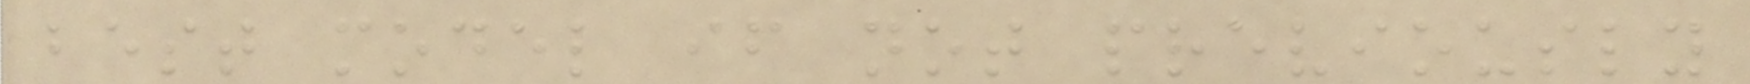best model if not previously
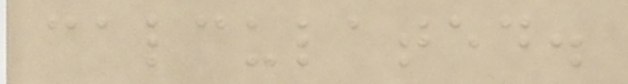calculated.
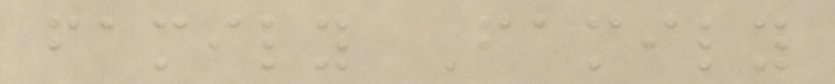family Family
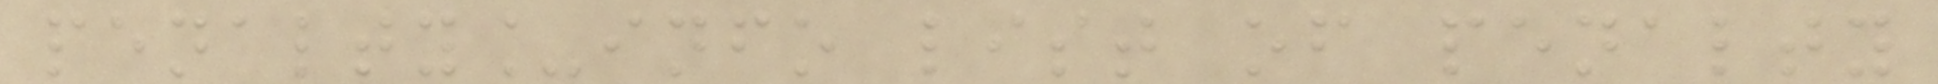penalty_info list of penalty
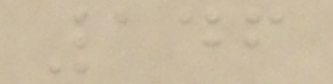146
